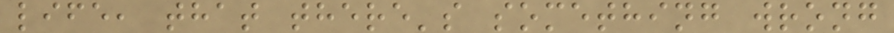life, that there's something wrong
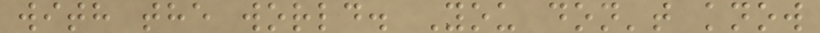with the world. You don't know
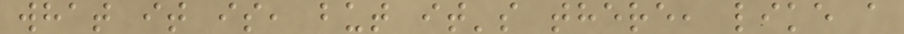what it is, but it's there, like a
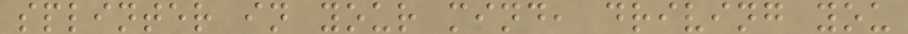splinter in your mind, driving you
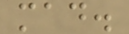mad.
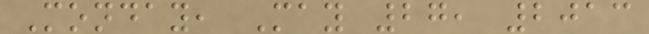Monday, May 27, 2013
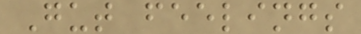Gut feelings
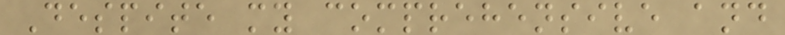Despite my comprehensive and
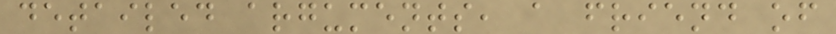detailed arguments, a friend of
